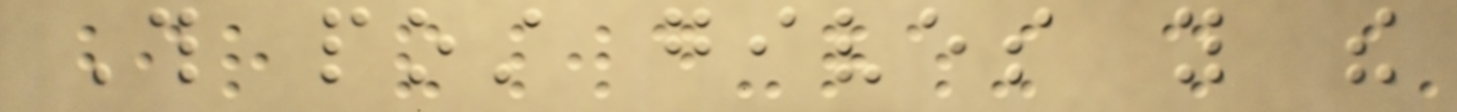This post gives you the
